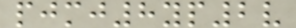pjmj8yp2v
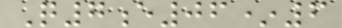Q7e06*6
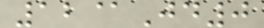12@Jd0
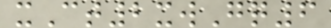xCt2xwGq6
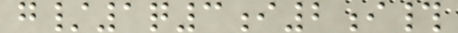g/1q3i2i#
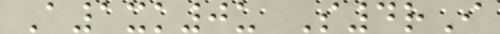A1xk0u S4rI
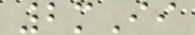2mIi
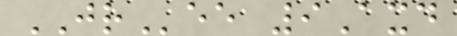JRee 9Axd
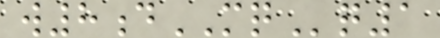w8dMQq1
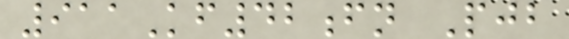911Kf42fn Pjb
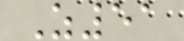Z51
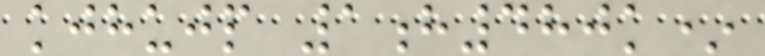kjhujp 1h480k*
